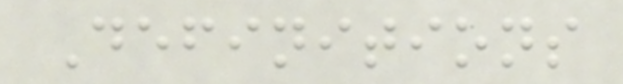Definitions
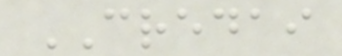CREDAI
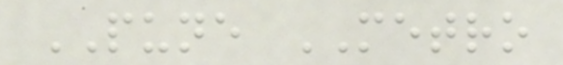PUNE METRO
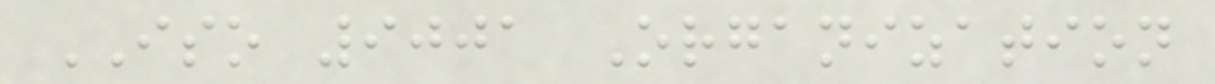ISO 9001 Organization
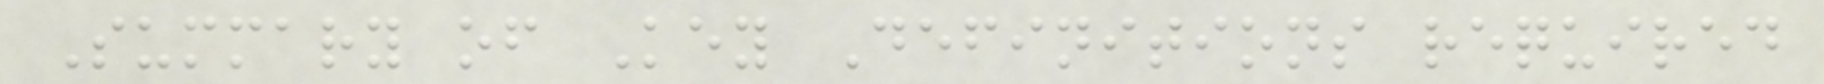Summary of Key Definitions required
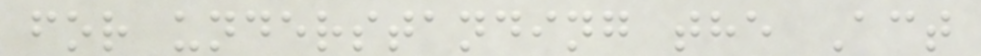for understanding the Act
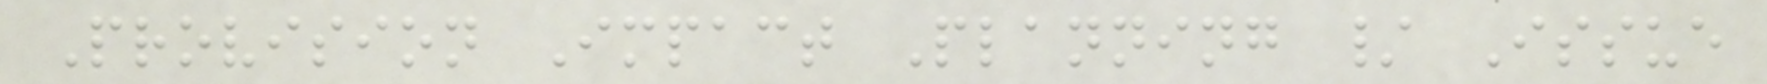Provision Impact Planning / Issue
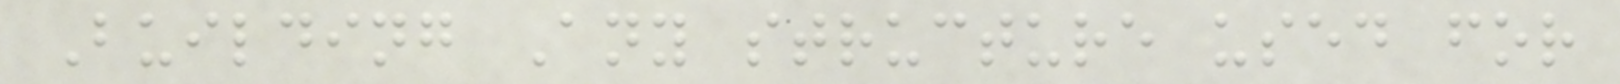Building Any structure used for
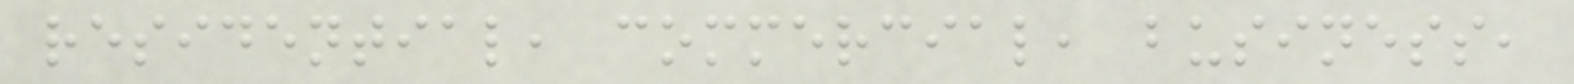residential, commercial, business,
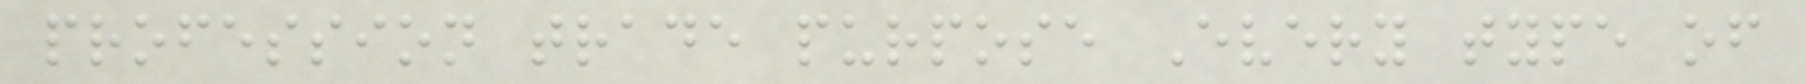profession trade purpose Every type of
